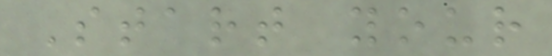Start your
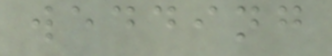wedding
